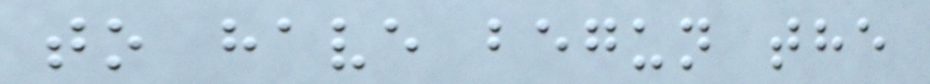to have begun the
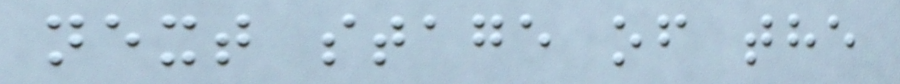next stage of the
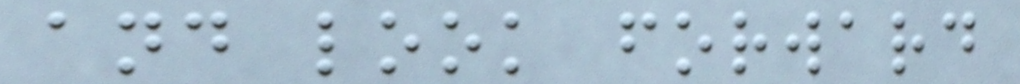and look forward
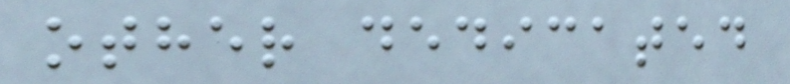other dedicated
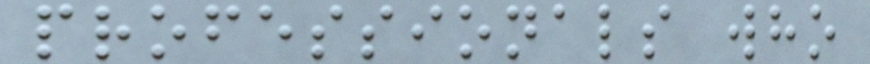professionals who
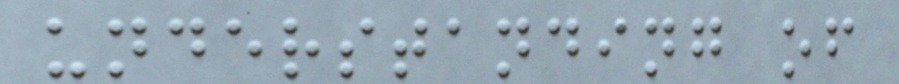understanding of
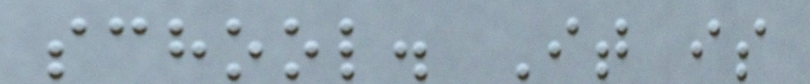school. It is
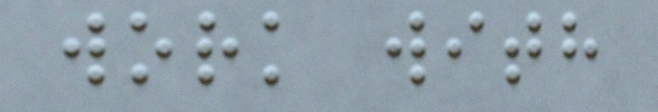work with
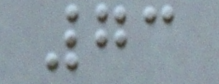73
